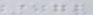177
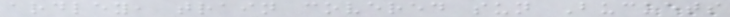ardley, train covered sun Buckets
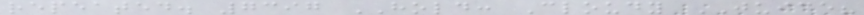repeated. 7397 HOLD: Cloudy JUICE?
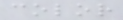color
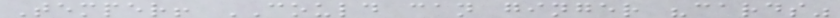Temper! COULD can ginger "cards"
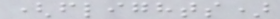(flights)
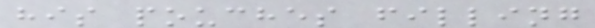his pouches filling
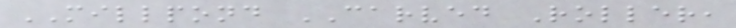MILLPOND CARVED Roller,
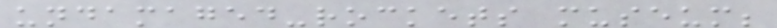undamaged-rockets museum;
